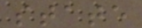state
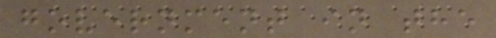government in the
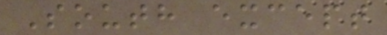South except
